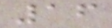16
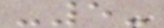-5-
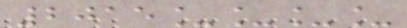2015____
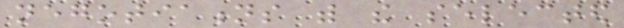negotiations with the selected
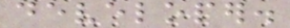developer.
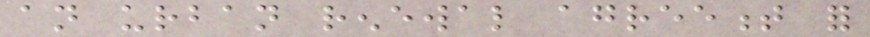an urban renewal agreement for
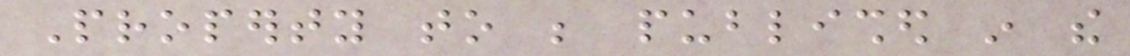Property to be published in the
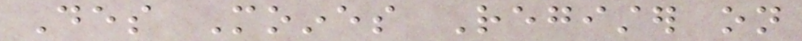Des Moines Register on
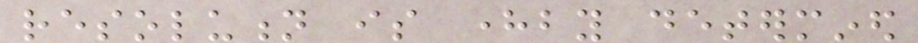resolution is hereby determined
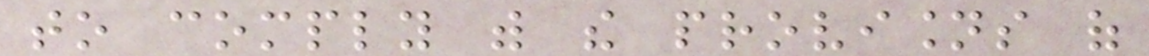to comply with the provisions of
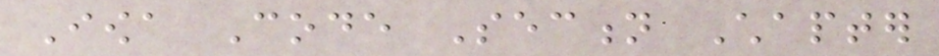Iowa Code Section Chapter
